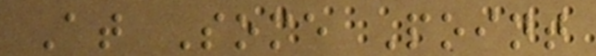At Some Point
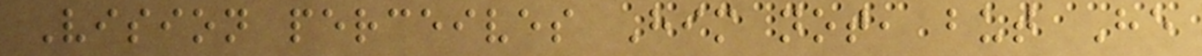Vision perceives Him not, but He
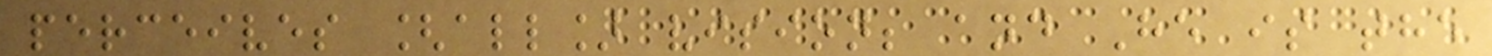perceives [all] vision; and He is the
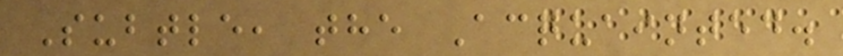Subtle, the Acquainted.
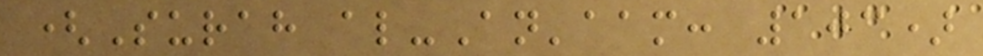(Surah al-An'aam: 103)
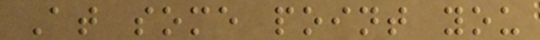At some point you
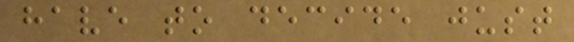have to decide just
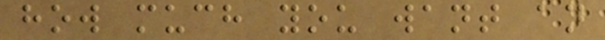how much you want an
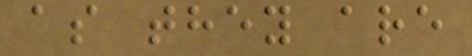as they are
